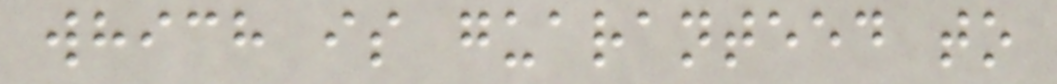which is guaranteed to
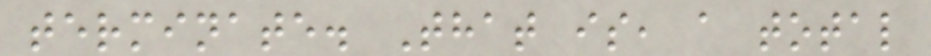terminate. That is, a total
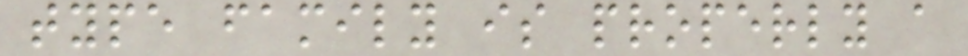type family is properly a
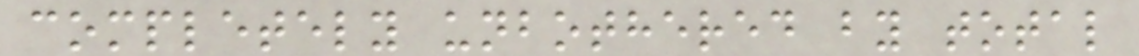completely unbothered by total
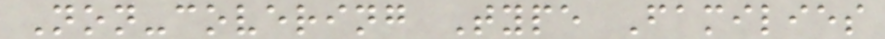Non-covering Type Families
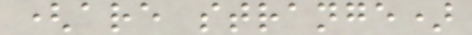(are strange)
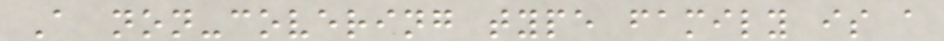A non-covering type family is a
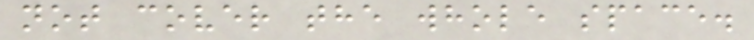not cover the whole space.
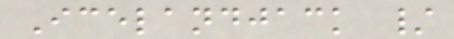Icelandjack /
